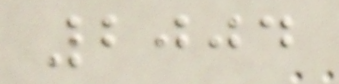2004
